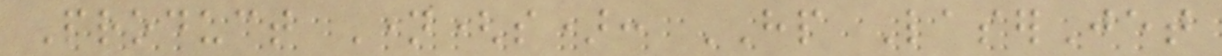Product Name(s): HP LaserJet
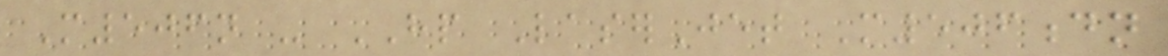M506n - HP LaserJet M506dn
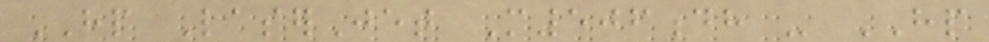HP LaserJet M506dh - HP
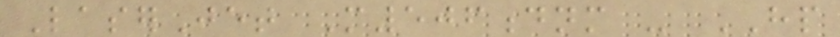LaserJet M506dnm - HP
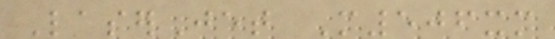LaserJet M506xm
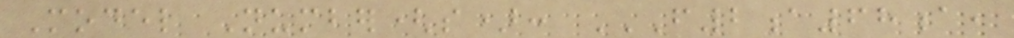Model Number(s): F2A68A,
